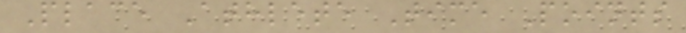Place Athlete Time Points
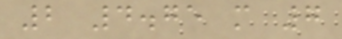2 4.75 m 7
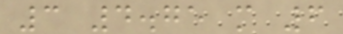3 4.75 m 6
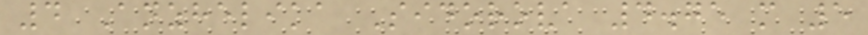4 Anzhelika Sidorova 4.75 m 5
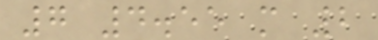7 4.55 m 2
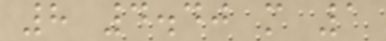8 4.40 m 1
